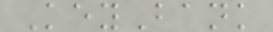KeyBank
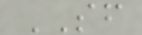SF
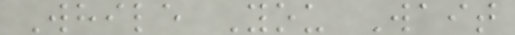While You Wait
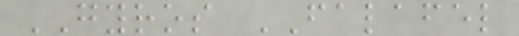GYROS FALAFEL
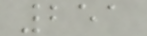251
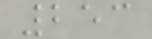253
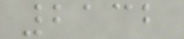2132
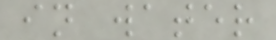in water
